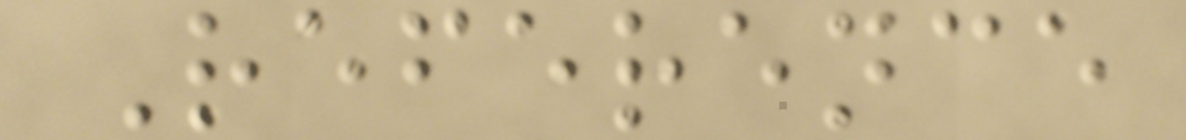Reference
